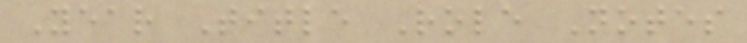Year Title Role Notes
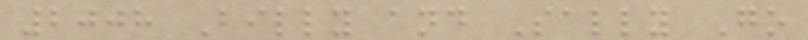2008 Billy and Sally Go
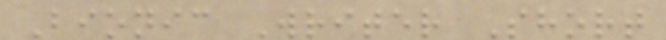Bionic Writer Short
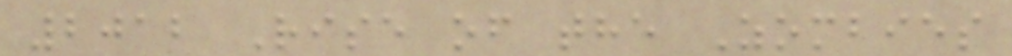2012 Rise of the Zombies
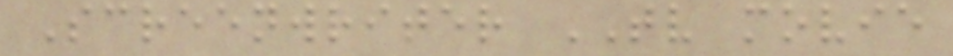Screenwriter TV movie
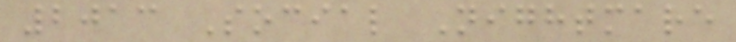2013 Social Nightmare
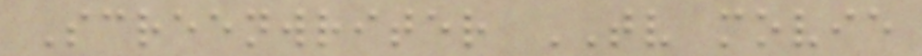Screenwriter TV movie
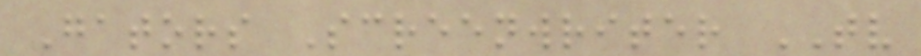Gators Screenwriter TV
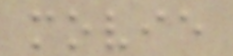movie
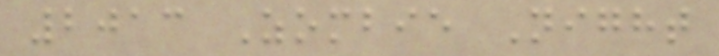2013 Zombie Night
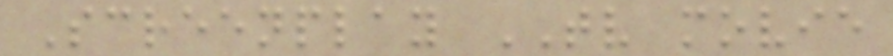Screenplay TV movie
